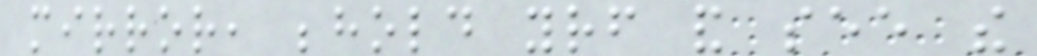mirror, behold yourself and see the
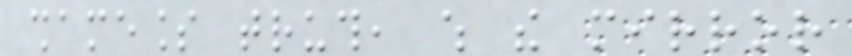shameless truth, which the mirror
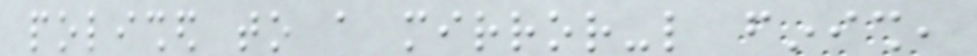polished to a mirror-like finish,
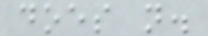does not.
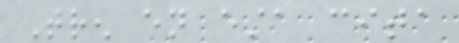Tren en esta cita
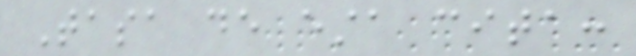Tasa de esta cita:
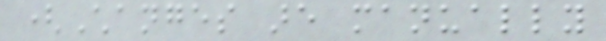(Changes are manually
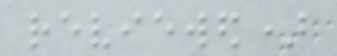reviewed)
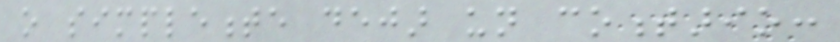o simplemente dejar un comentario:
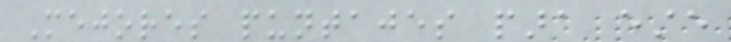Mejores puntajes para este
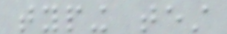typing test
